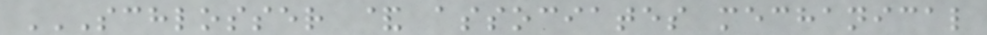SCHLOSSER & ASSOCIATES MECHANICAL
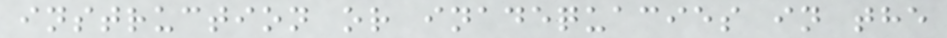instruction or inadequacies in the
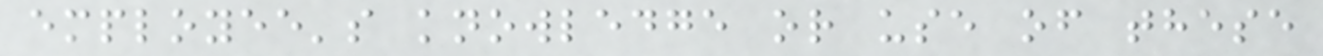employee's knowledge or use of these
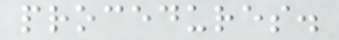procedures.
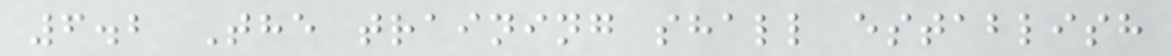6.2 The training shall establish
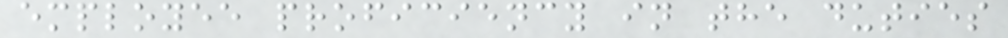employee proficiency in the duties
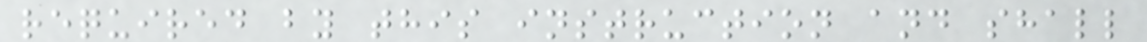required by this instruction and shall
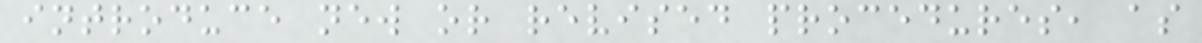introduce new or revised procedures, as
